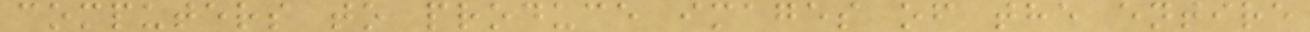computers to produce images of the entire
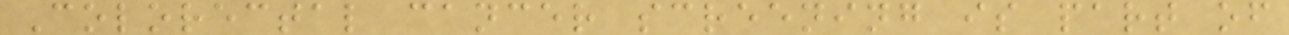Colorectal cancer screening is part of
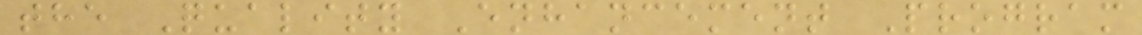the Quality Enhancement Program
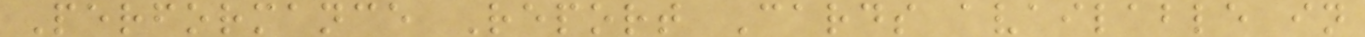Performance Report Cards available in
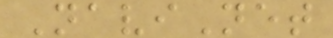NaviNet
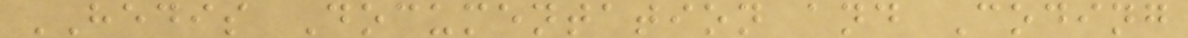HEDIS Documentation and Coding
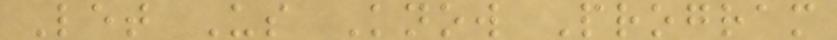Let Us Know Program
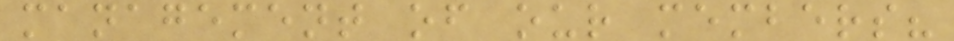management of our members?
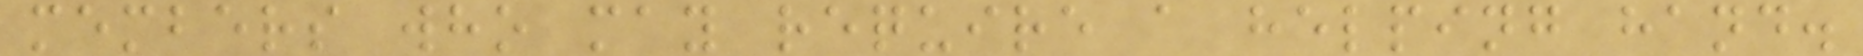members who may require a helping hand.
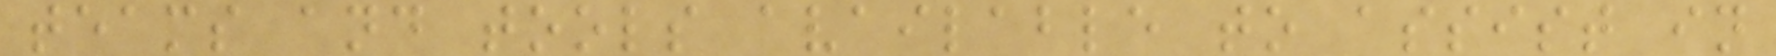teams and tools available to assist in
